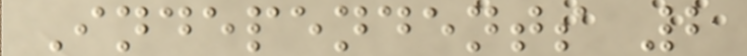Independents 2
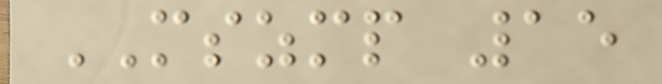MSZMP 15
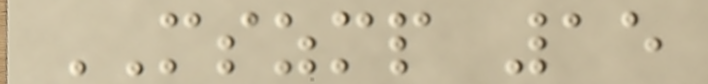MSZMP 15
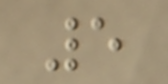5
